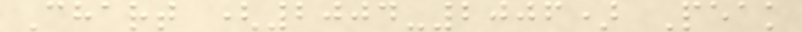Chart (2004-2006) Peak
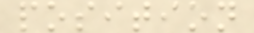position
